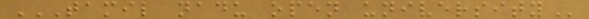TAMIL NADU OPEN UNIVERSITY
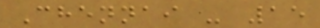Chennai - 15
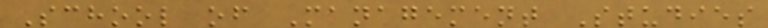School of Management Studies
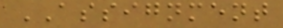ASSIGNMENT
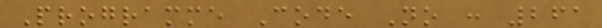Programme Code No : 261
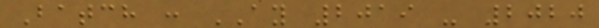Batch : AY 2019 - 2020
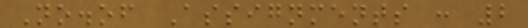No.of Assignments : 2
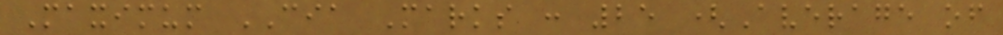Maximum CIA Marks : 25 (Average of
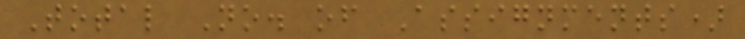Total No. of Assignments)
